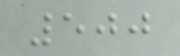500
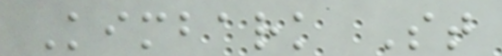Kimbark St
